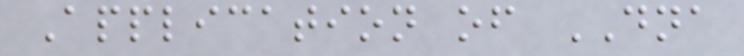Application of DNA
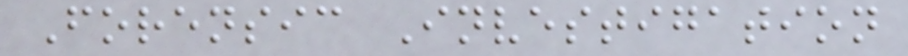Forensic Investigation
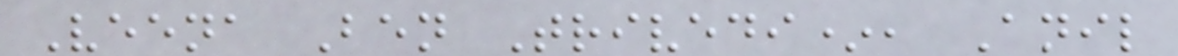Veena Ben Trivedi*, Anil
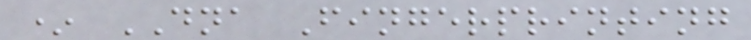* DNA Fingerprinting
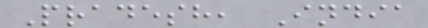Pradesh, India
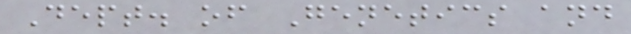Dept. of Genetics and
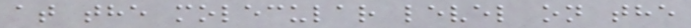at the molecular level on the
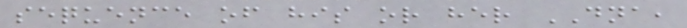sequence of his or her DNA,
